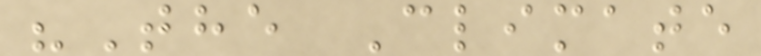"The Climate
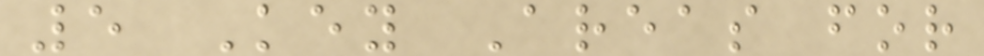5 Key Areas for
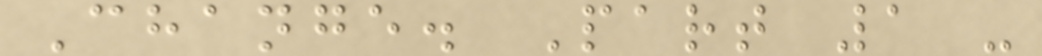Change. Part 1 -
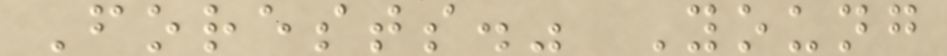Forests." Young
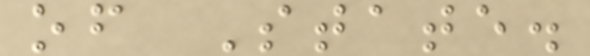of State.
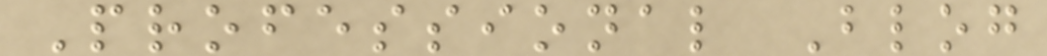Professional Blog
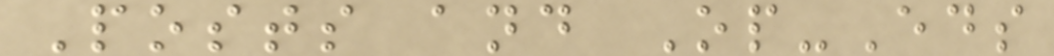Posts and Op-Eds
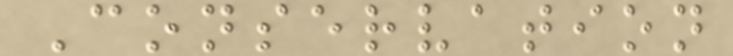Conservation
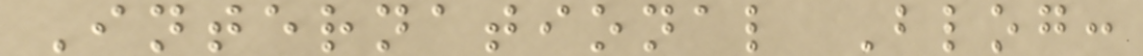International Blog:
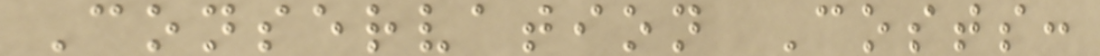Conservation Costs:
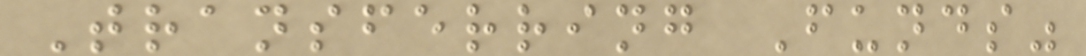Transferring Funds"
